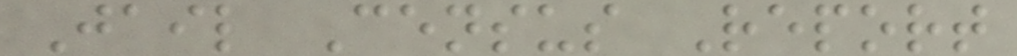Jail Census Report
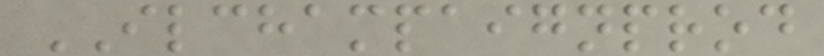ILCHAMPAIGNPROD
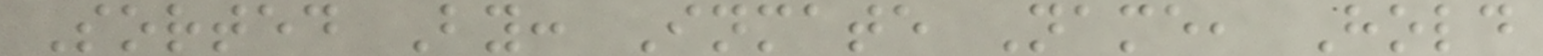Sorted By: Inmate Name, Hold
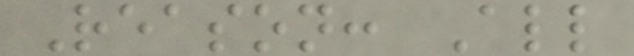Reason: All
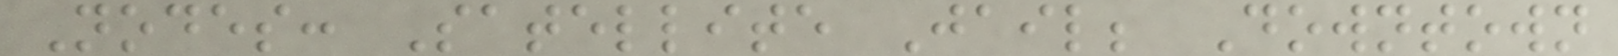Nodes: Satellite Jail; Downtown
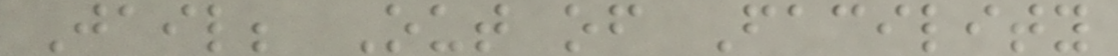Jail; Out of Facility
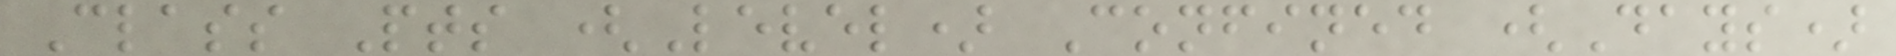Class Pts (Level) Confined (Days)
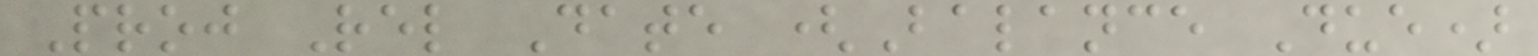Proj Rel Date (Balance Due)
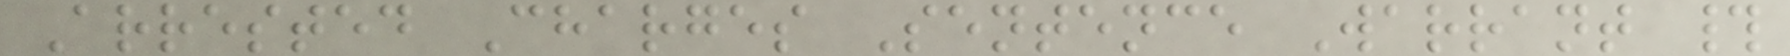Arrested Charges Sentence Warrant #
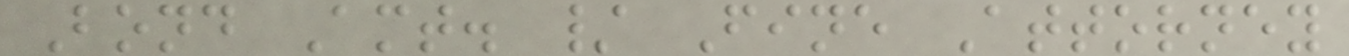Bond Amt. / Fine Attorney
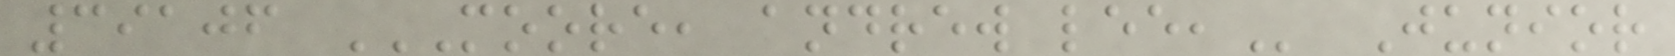39106 MOORE, ANDREW LEE, Junior
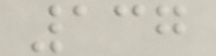137
